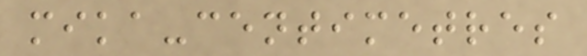mika-centimetres
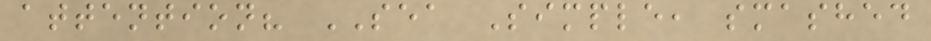attention? SEA Simple, smashed
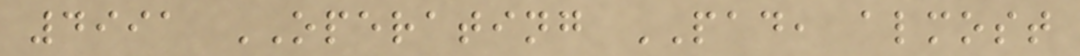4991 OPERATING PAD, almost
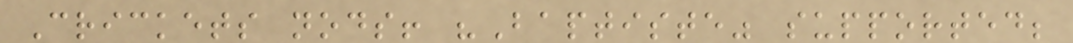Crickets nods! "Baptiste" supported;
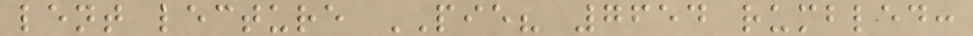lent lecture PIE? 7654 rumbled:
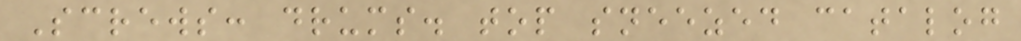Screws: drums. top sneezed catalog
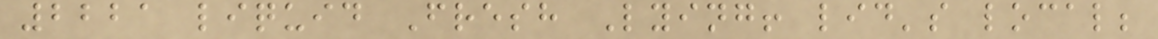2221 liquid Fresh Lying! lid's local;
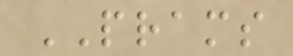PRAMS
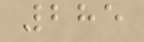285
